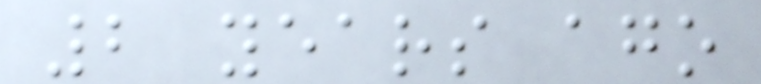2 years ago
